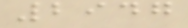2947
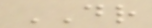DR
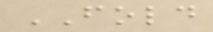FOLD
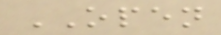OPEN
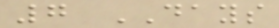7 DAYS
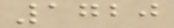1720
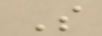S
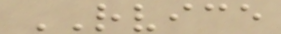RVICE
